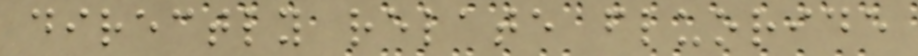directly relate fluoride
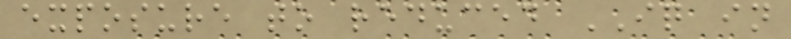exposure to reduced IQ in
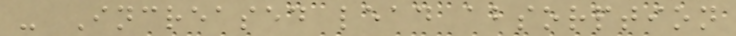- Increased lead absorption
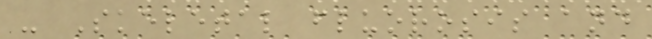- Skeletal fluorosis and
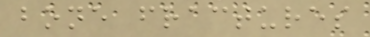bone fractures
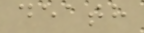death
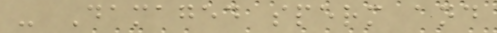- Damaged sperm and
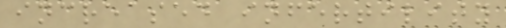increased infertility
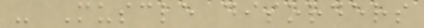- Muscle disorders
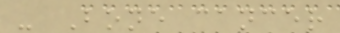- Bone cancer
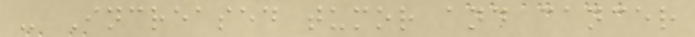- Increased tumor and cancer
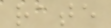rate
